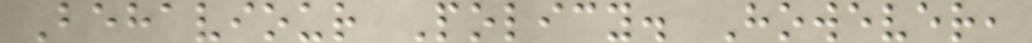Behaviour Policy. However,
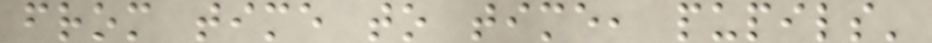from time to time, pupils'
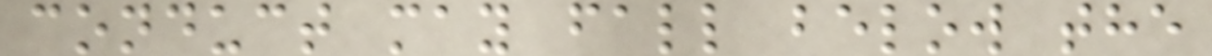conduct may fall below the
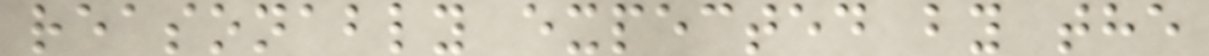reasonably expected by the
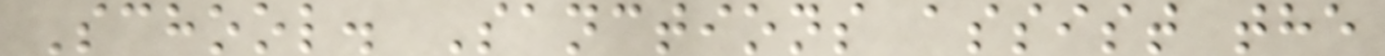School. Sanctions assist the
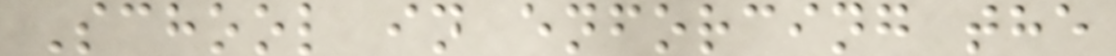School in enforcing the
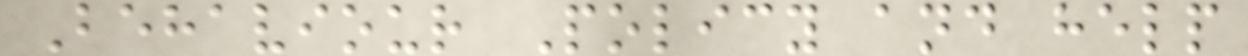Behaviour Policy and help
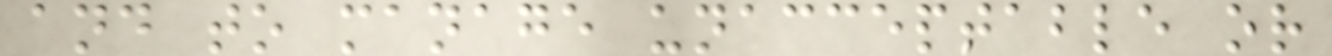and to manage unacceptable or
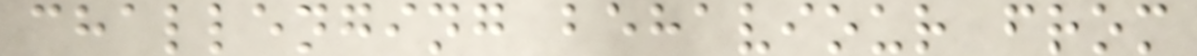challenging behaviour from
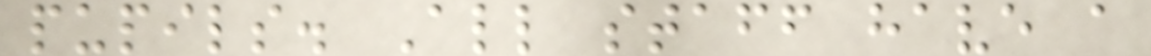pupils. All staff have a
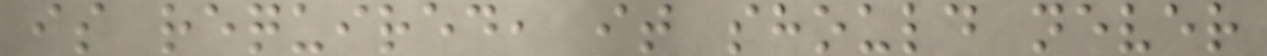is required, it should never
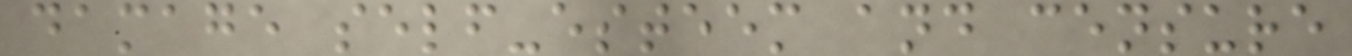damage self-esteem and censure
